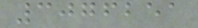3076251
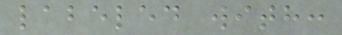labeled with:
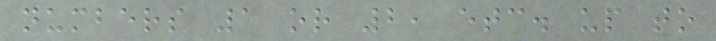numbers 1 or 2, etc. up to
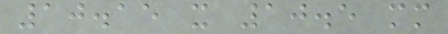10.15 x 10.5 mm
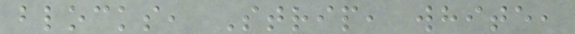blocks, Strip, white,
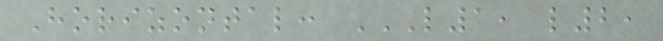Horizontal: L1, L2,
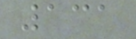131
